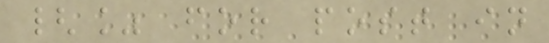{% for post in
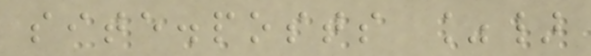site.posts %}
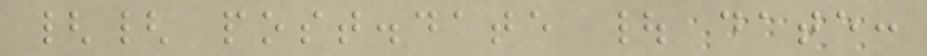{{ post.date | date:
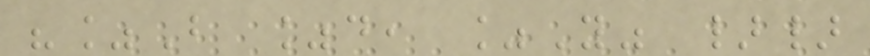"%B %d, %Y" }}
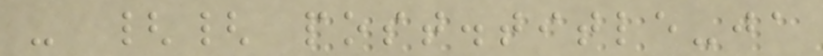- {{ post.title-ja
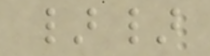}}
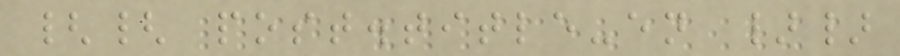{{ post.title-en }}
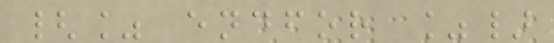{% endfor %}
